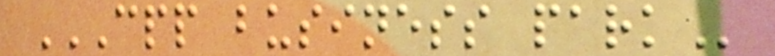CPP BUSINESS PARK
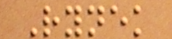Rynek
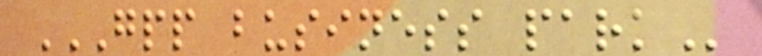GPP BUSINESS PARK
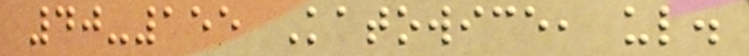40-155 Katowice, ul.
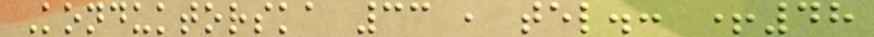Konduktorska 33 , tel.: +48
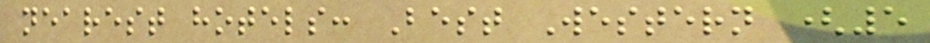nearest hotels: Best Western (5
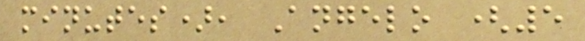minutes), Angelo (5
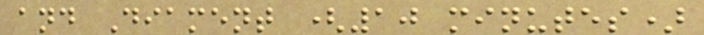and Diament (10 minutes)
